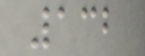132
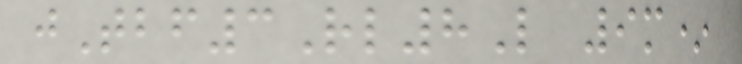jTbf3Rl8L 9m*
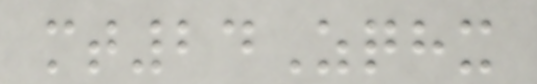mt24Zqhx
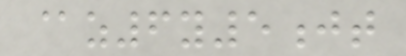@z6y5jt
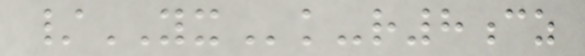/YXk-r8cz
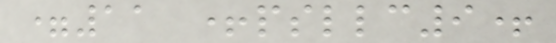=11 +psllc9+
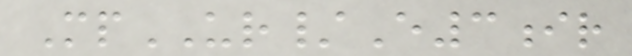MpUR/E3ir
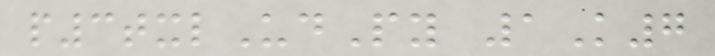p3txlUdPy 1K7
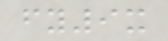fy9x
